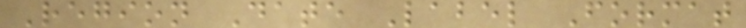Region Date Label Format
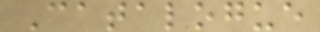Catalogue
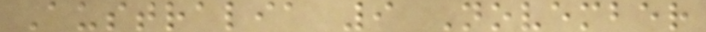Australia 9 November
